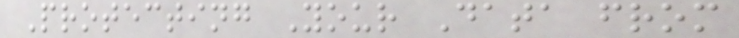Protecting Your Data from
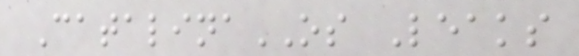CatalinaOS Leaks
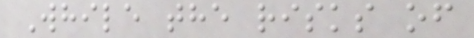While the risks of
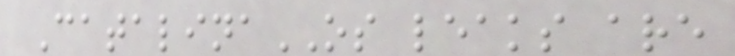CatalinaOS leaks are
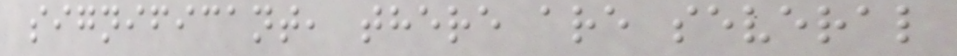significant, there are several
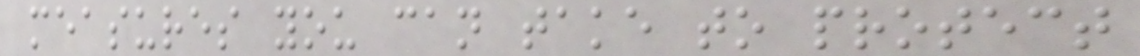measures you can take to protect
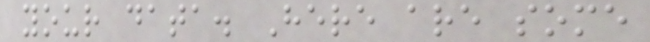your data. Here are some
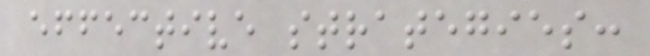effective strategies:
